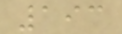193
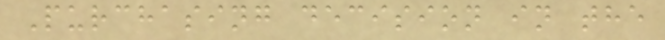Purchasing decision in the
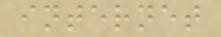internet
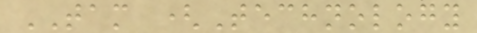TAM (Technology
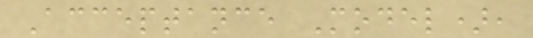Acceptance Model),
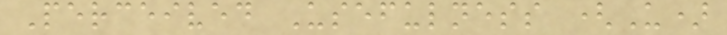Perceived Usefulness (U)
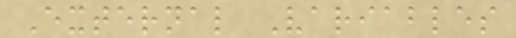External Variables
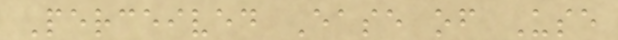Perceived Ease of Use
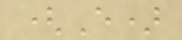(E)
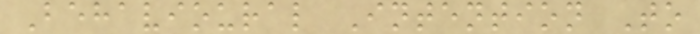Behavioural Intention To
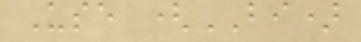Use (BI)
